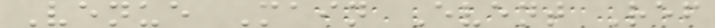Venue Main Event Ref
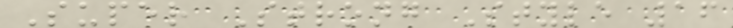Super Strong Style 16
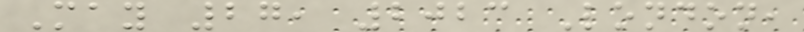May 27, 2023 London,
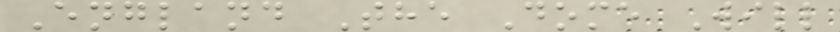England The Dome Will
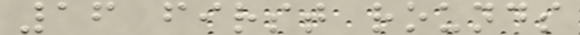16 first rounds
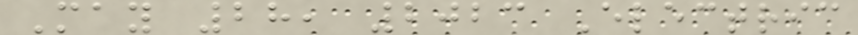May 28, 2023 Electric
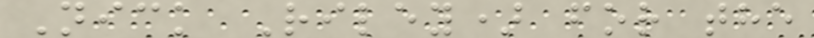Nick Riley) for the
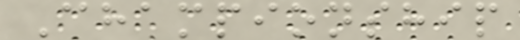Championship
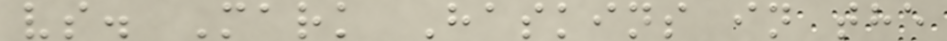vs. Mark Haskins in the
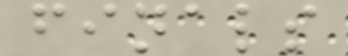finals
